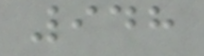948
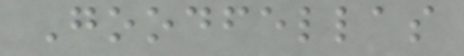Goodfellas
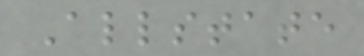Allstate
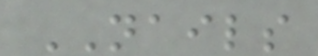NAILS
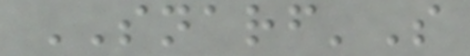SNARF'S
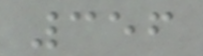356
